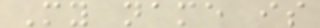My name is
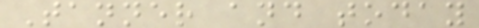Tanner and today
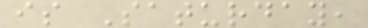is Saturday,
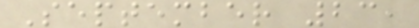September 23,
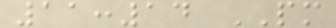11:14 PM
